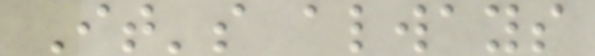It's always
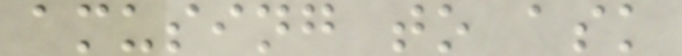amusing to ask
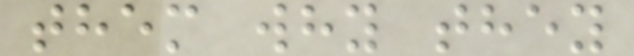them why they
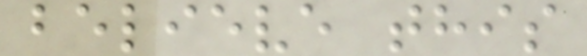believe this
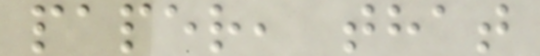paper, that
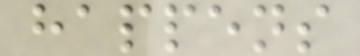happens
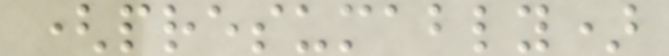(presumably)
